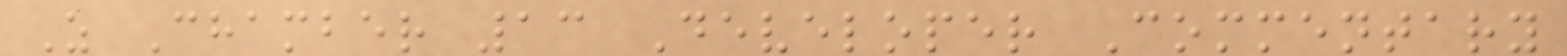Z Chamber 13 Developer Commentary
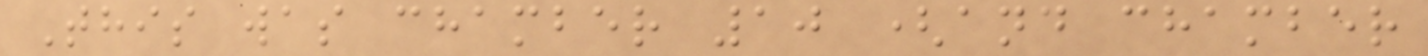This was chamber 10 (and chamber
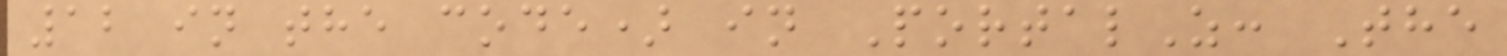12 in the code) in PortalZ: The
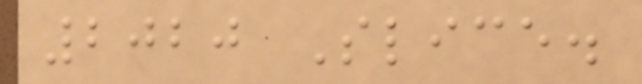2020 Slice.
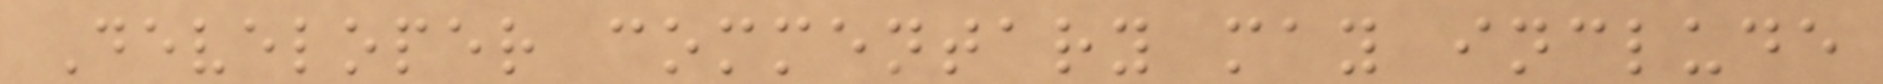Developer commentary may include
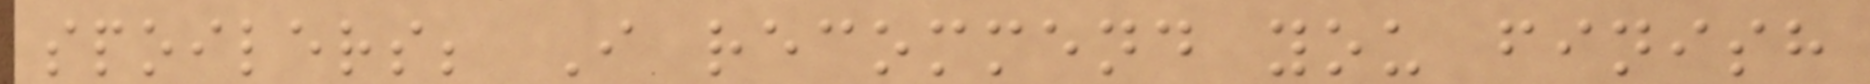spoilers; I recommend you finish
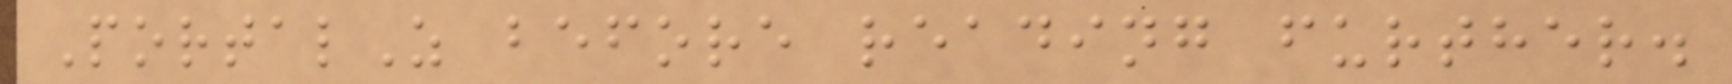PortalZ before reading further.
